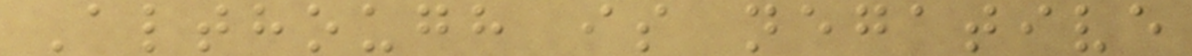Although is negative
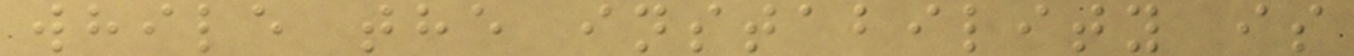while the instability is
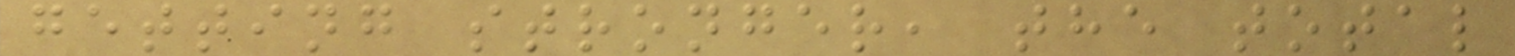getting stronger, the total
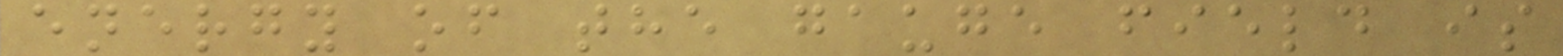energy of the gauge field is
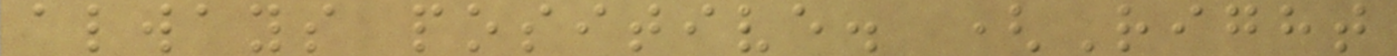always positive. (Right
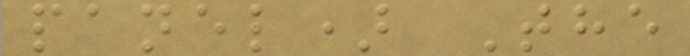panel) The
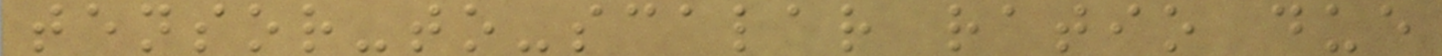tensor-to-scalar ratio due
